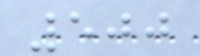500
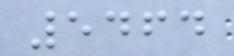5464
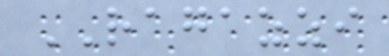RAGAZZI
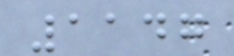1147
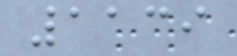1139
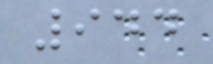944
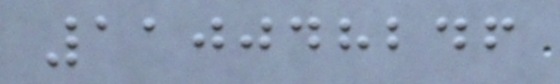110048246
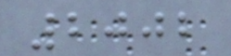2002
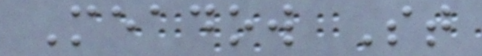Meadow St
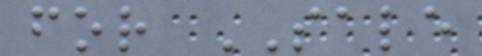for SALE
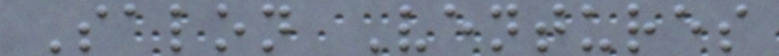Salon Ventures
